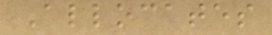Allocates
